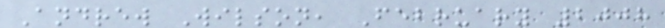Andrew Wilson, February 2008
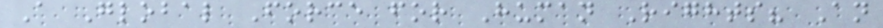A Global Force for Human Rights? An
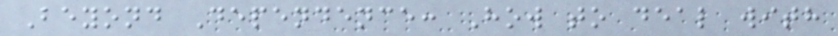Beyond Dependence: How to deal with
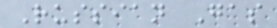Russian Gas
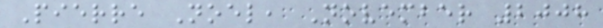Pierre Noel, November 2008
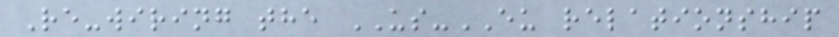Re-wiring the US-EU relationship
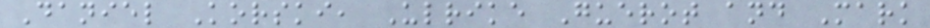Daniel Korski, Ulrike Guerot and Mark
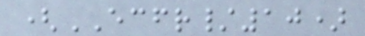(ECFR/10)
